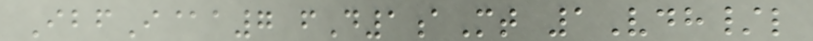IbfI@a7 fD1aMt 1Vdh/l
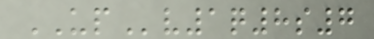UPv1q8s7
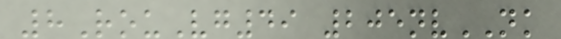8RouVg49 205nvNK
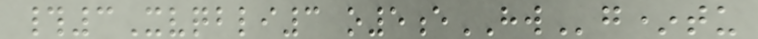#3Xvqbli3 o5eHWg*tu
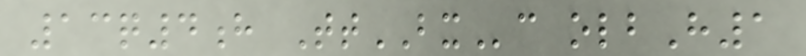13q4h TtBXc olbH1
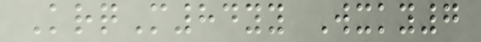KrqM84yy Wxky7
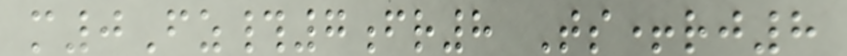m0Fz#7fr8 Ts+rj8
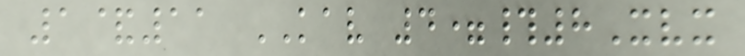1&11 KAV 4=#8Xvx
